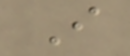I
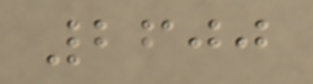2600
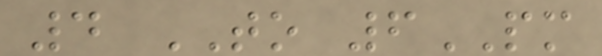4 TO 6PM
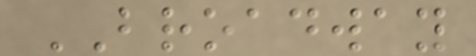BROADWAY
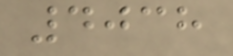4038
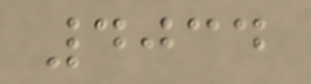4034
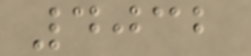4032
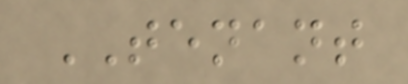TENANT
